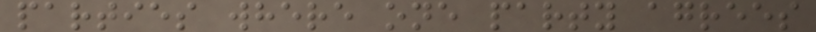parties where one party agrees
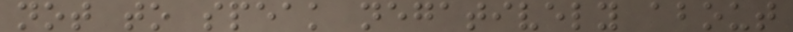not to speak negatively about
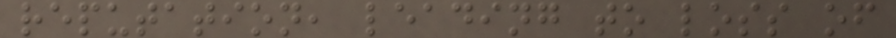reputation, leading to loss of
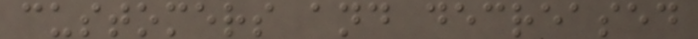customers and decreased
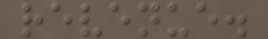revenue.
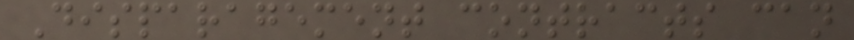Disparagement contracts can
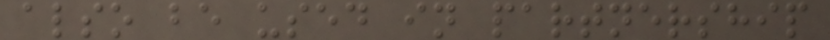also be used in partnership
